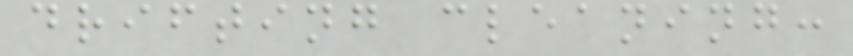drifting cleaning:
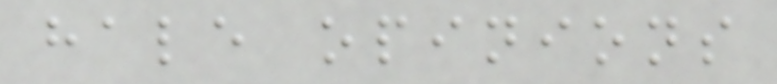hale opinions
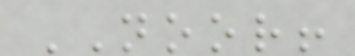NOOR!
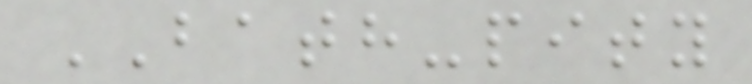BATH-pity
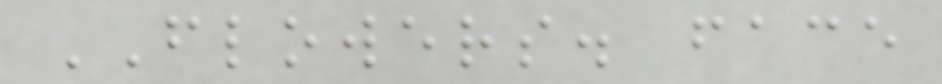FLOWERS. face
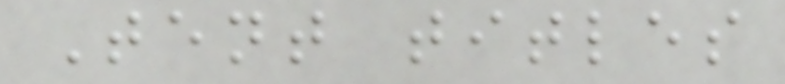Tent titles
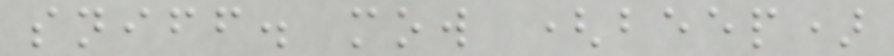sniff. mow (beep)
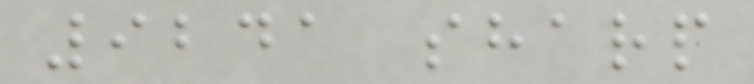9241 sharp
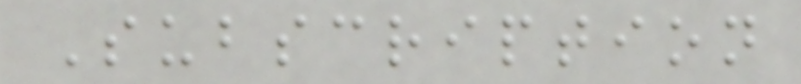Subscription
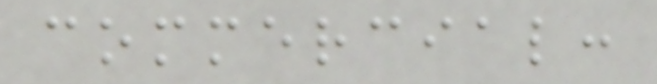commercial:
